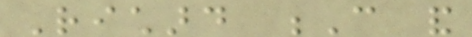Richard C and
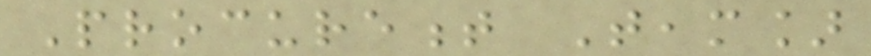Procurement Team]
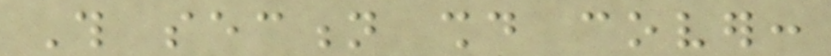This section should cover:
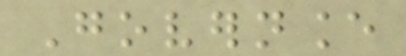Governance
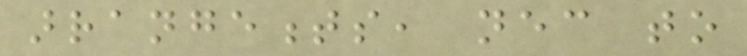arrangements, necessary to
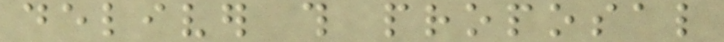deliver this proposal
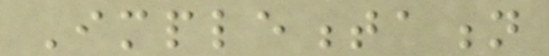Implementation
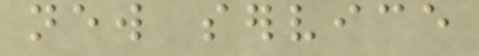new service
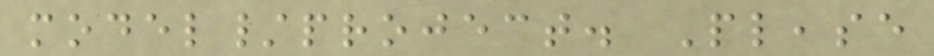model/project. Please
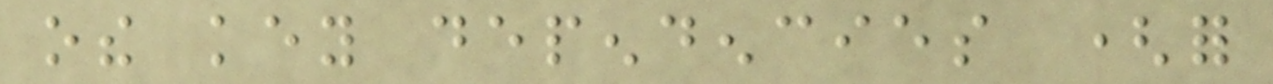othe key dependencies (for
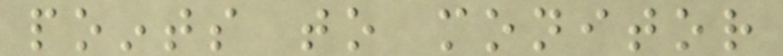points to monitor
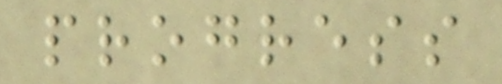progress
